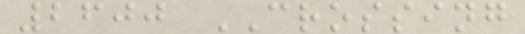2600 CROSSING
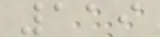119
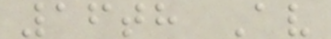16th Av
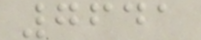7641
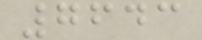7643
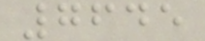7645
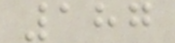187
